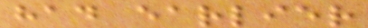had earlier
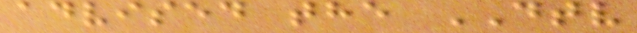advised the DTV
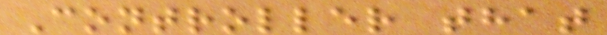Controller that
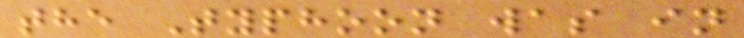the Typhoon was in
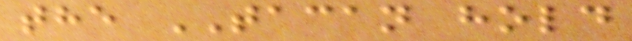the TACAN hold
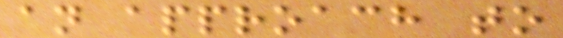an approach to
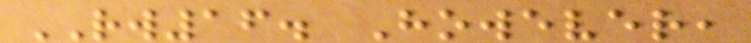RW16. However,
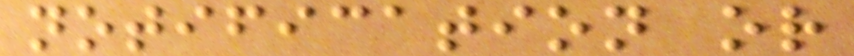notification or
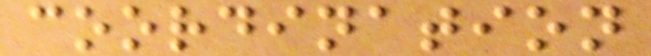coordination
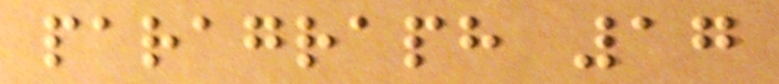paragraph 17
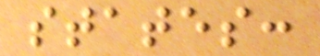states:
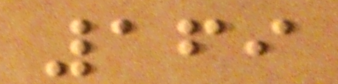169
